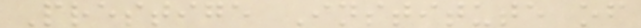Prestige Institute of
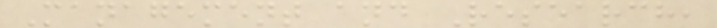Management and Research,
